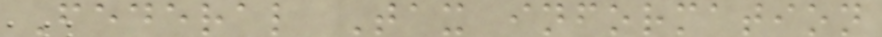Federal Tax information
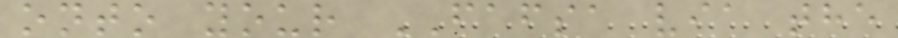onto your FAFSA via the
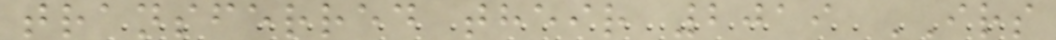transferred their 2019 IRS
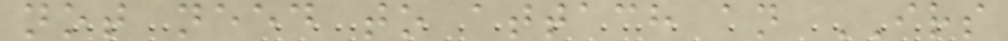not need to attach an IRS
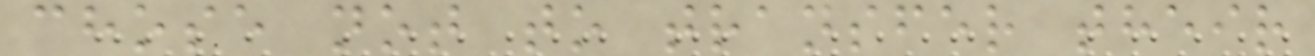chose not to transfer their
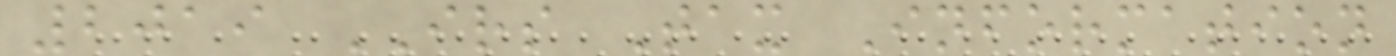2019 IRS Tax Information
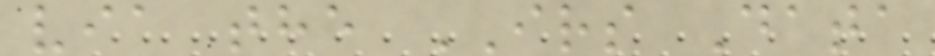via the IRS Data
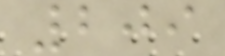209
